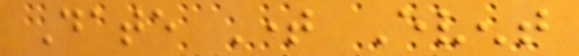Date Time Event
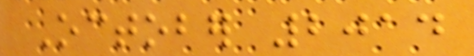October 2014
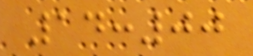14:00
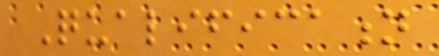Qualification
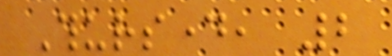Thursday, 2
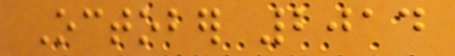October 2014
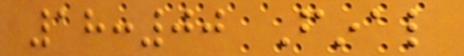18:00 Final
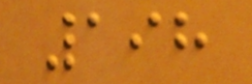198
